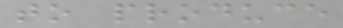to produce
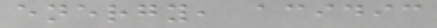energy, acidic
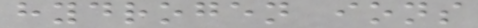hydrogen ions
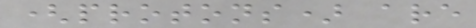(protons) are
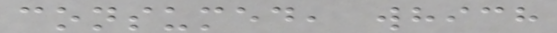consumed, which
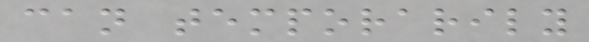can temporarily
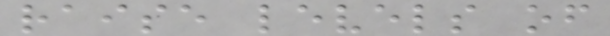raise levels of
